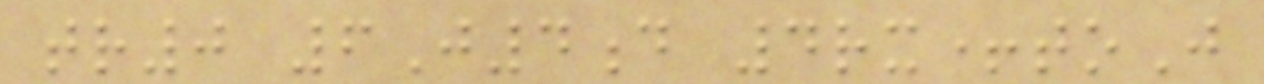tr0 6J4d 4rx+toJ
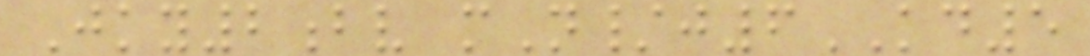Jky2bv mN/j6KD5
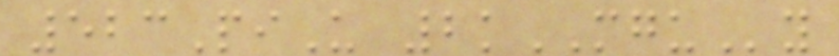523PiU 2kMGUy
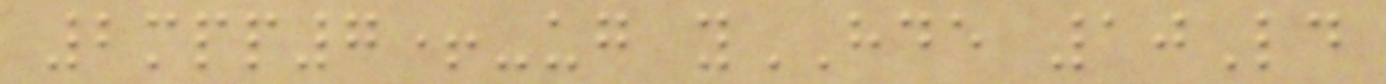2mpp7+-ug yHDE 10Ld
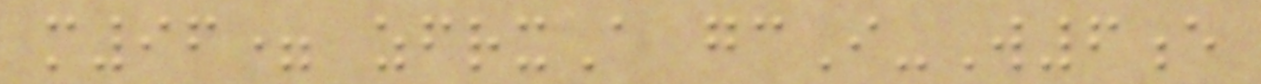m96= zfrxA gcI-W6e
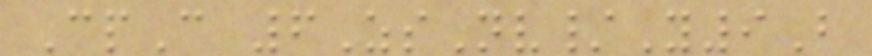CpC 6ZsNv/Y9B
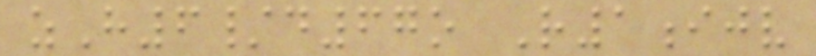zH6/d67o R1ijv
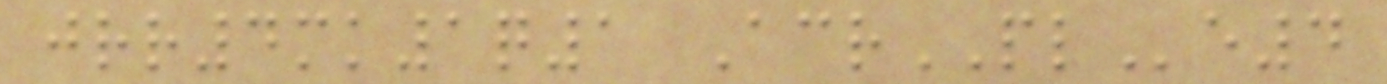jrr4mk1q1 AcrPLe4
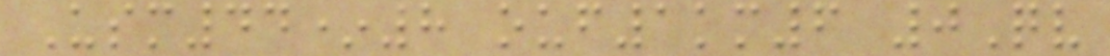Usm44*8 ouf1km6 0Qv
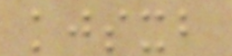kjsxb
